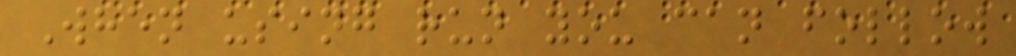When using run you can follow
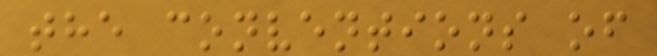the conventions of
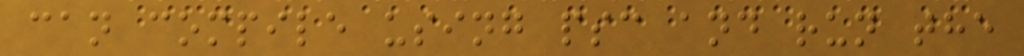can compile using psc and run the
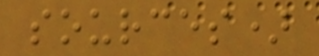sources)
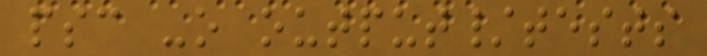psc -o output/tests
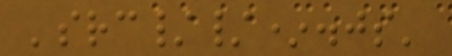'src//*.js'
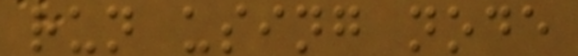run using node
